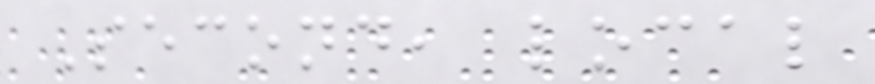Second, local
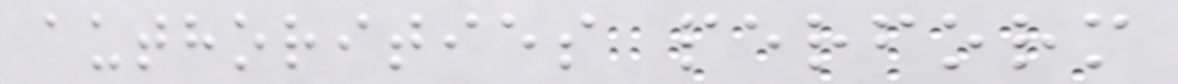authorities perform
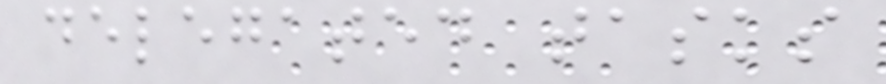delegated tasks
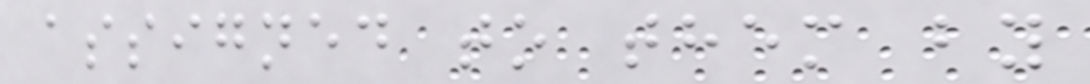assigned to them by
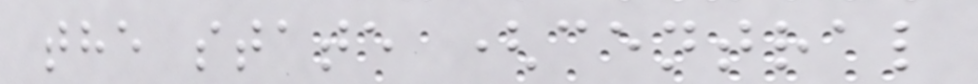the state (central
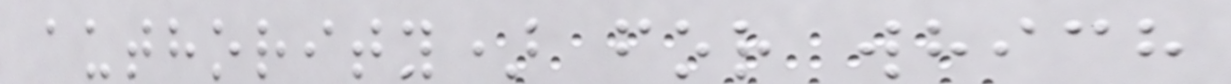authority) for which
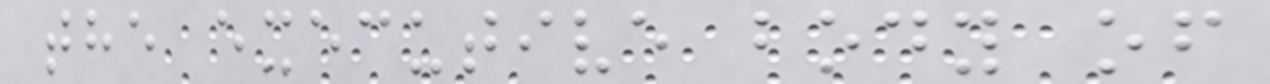the executive body of
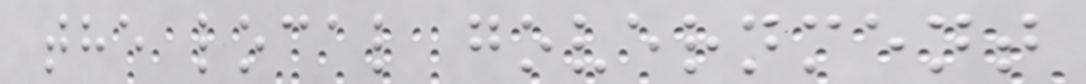the local government
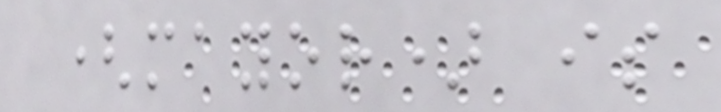(mayor) is
